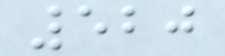520
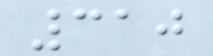310
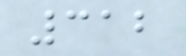312
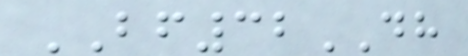BF32DH
